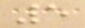5
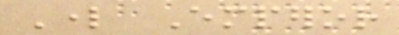Lord Emperor
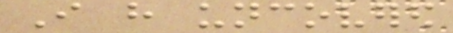I have uncovered
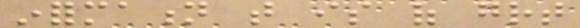information that is of great
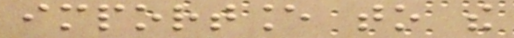importance to the
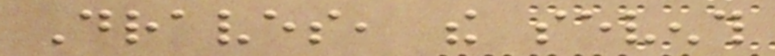Draves, the seventh
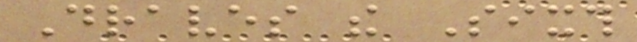Draves the Sixth
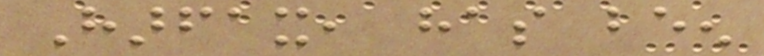Harfax, has been
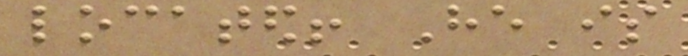located! He is
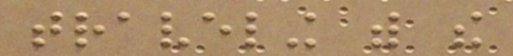traveling with the
